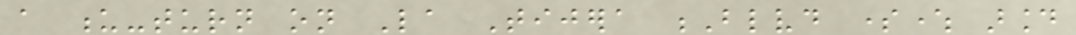a u-turn on La Tijera Blvd somewhere around
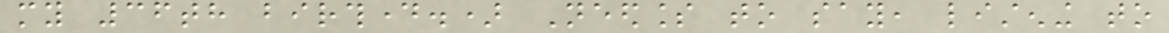my 36th birthday.) Needless to say, listening to
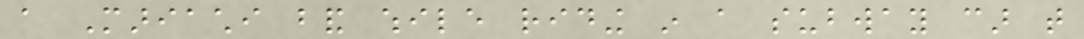a Mariachi band while riding in a subway car that
